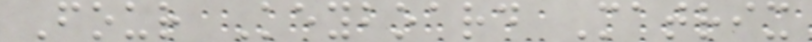Four Keyboard Matrix
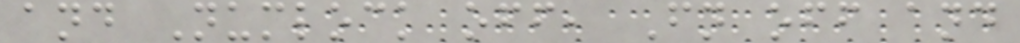and Numlock off, Fn off and
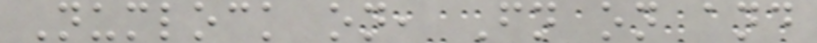Numlock on, Fn on and
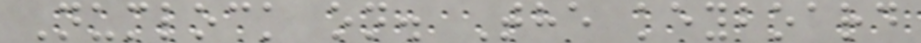Numlock on. The keyboard
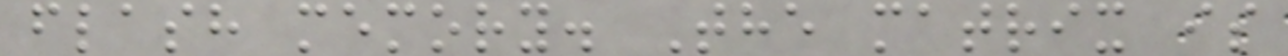flash memory. The matrix is
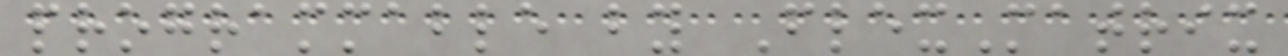programmable by FlexMatrix
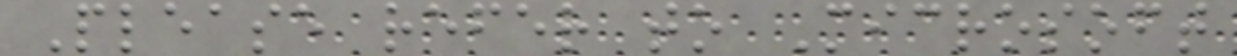Please refer to Microsoft
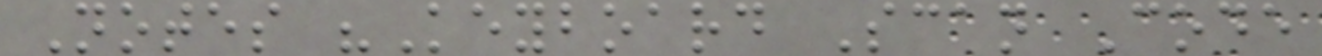Notes "Keyboard Scan Code
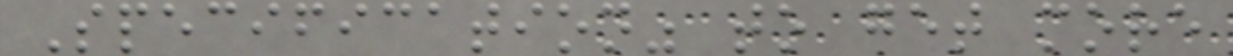Specification" to get more
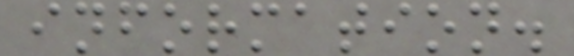information.
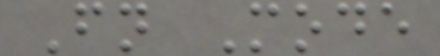Fn Mode
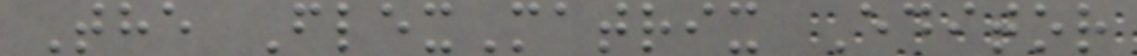The FlexMatrix Editor
